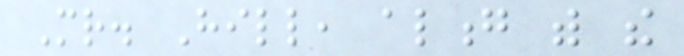Mr. Hill, along with the
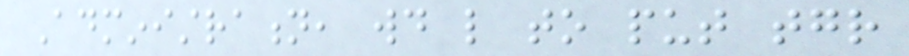Administration, would like to put together
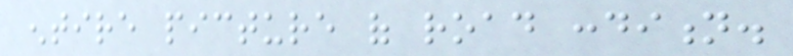entire picture of road condition.
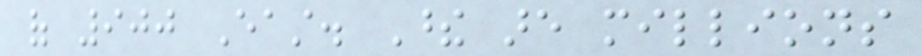of 900 East. These are millions
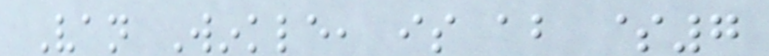Van Winkle, is about $7
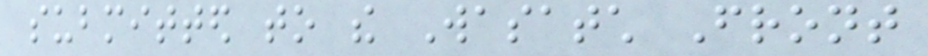submitted to the Wasatch Front
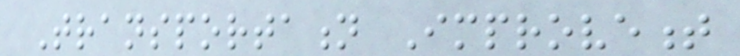Transportation Improvement
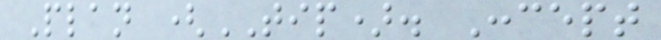Plan (TIP). Concept
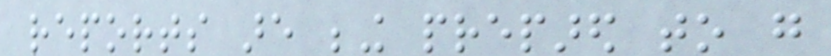reports are being prepared to go
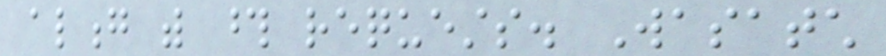along with those requests. Wasatch
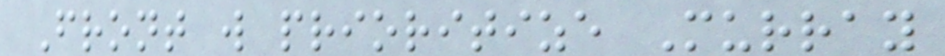Front will prioritize Murray
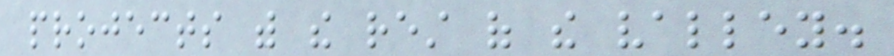projects with the rest of the valley.
